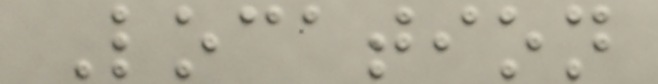Location
